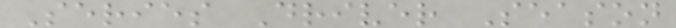Series Driver Season
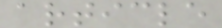article
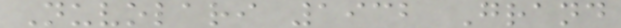Nuvolari 1932 Grand
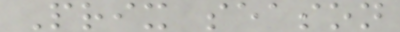Prix season
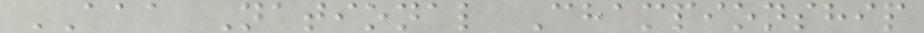AAA National Championship
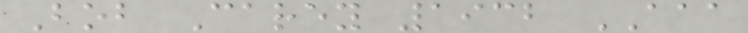Bob Carey 1932 AAA
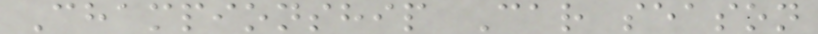Championship Car season
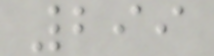299
